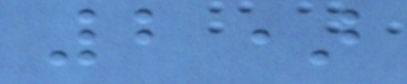2)
